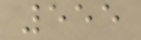555
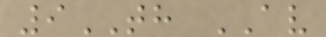9TH AV
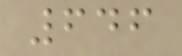646
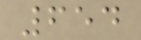654
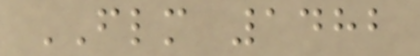FLM 1482
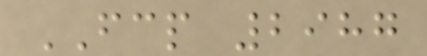FCP 2987
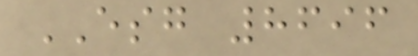ESG 8696
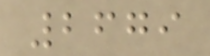2679
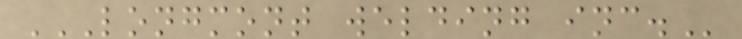LONGMONT WELDING INC.
